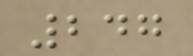247
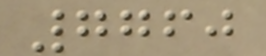7760
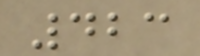423
